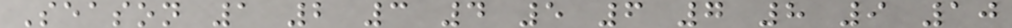Season 1 2 3 4 5 6 7 8 9 10
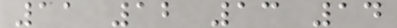11 12 13 14
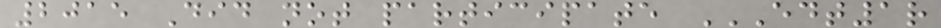2015 Did not participate EDT1R
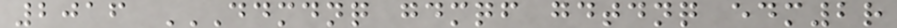2016 DDMDNQ GDMQF GDTDNQ EDM2R
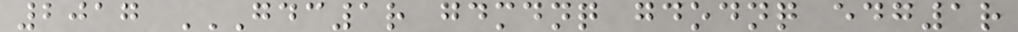2017 GDC1R GDMDNQ GDODNQ EDG1R
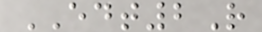EDT2R
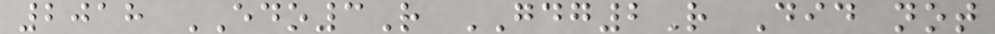2018 EDO3R GDG2R Did not
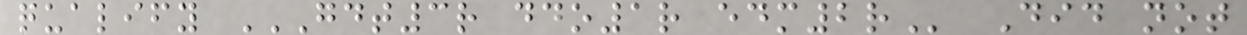qualify GDT3R DDO1R EDM2R Did not
